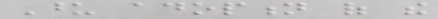Upon adoption of the
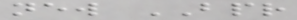new BPR
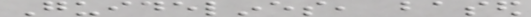Guidelines, based
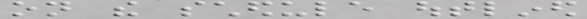on the schedule outlined
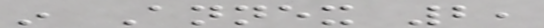in Annex 2,
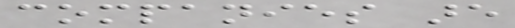companies are
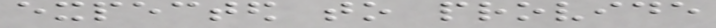expected to provide
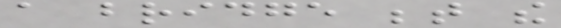a bridge between the
